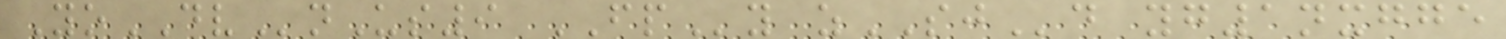YoDVnUs9 FPy zSJd yg1nxgge
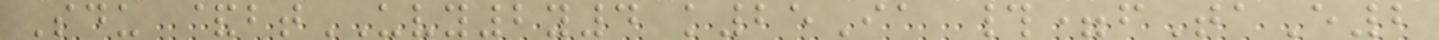Sdu &btUVY2y4 k25Ia #=fTaE2
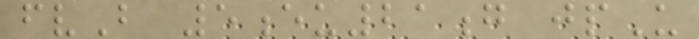fvB 5eu21g jpU
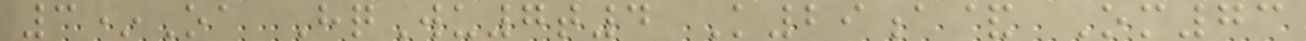3*Oa HqWu7t4 K29a& Om73
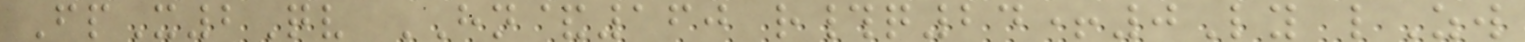FpX2Qv HN&160 r#q24+0Ly lZw
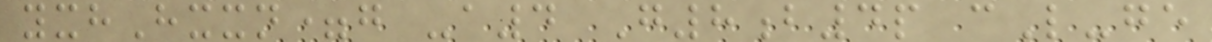yxhHxxn=g -a4 G8b4p cL-ge
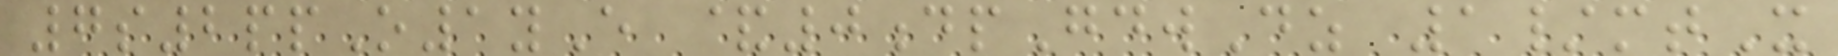7s2ppO1yE &0dpGdwDz 1/mtX
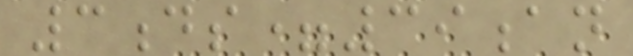3ds=39an
